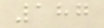187
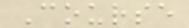Course
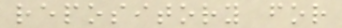repository for
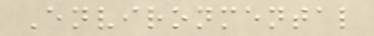Environmental
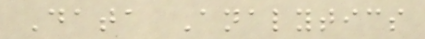Data Analytics
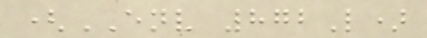(ENV 872L)
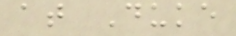at Duke
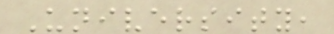University,
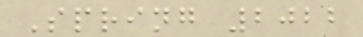Spring 2022
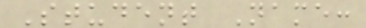Student Name:
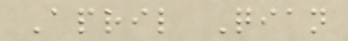April Qian
